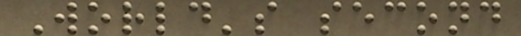World's second
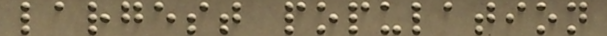largest population
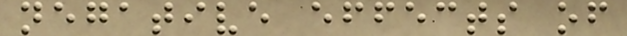negative effects of
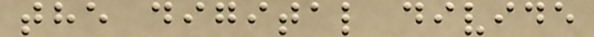the digital divide
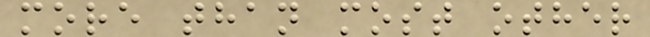more than most other
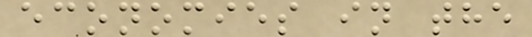economies in the
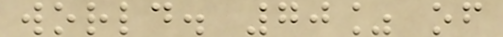world. 70% of
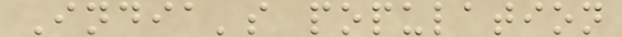India's population
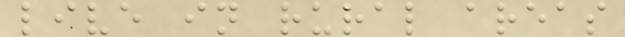live in rural areas
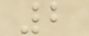2
